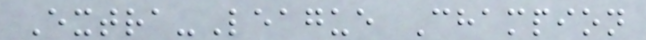Extra-League Champion
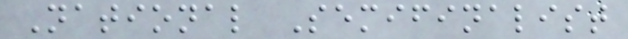National Semifinalist
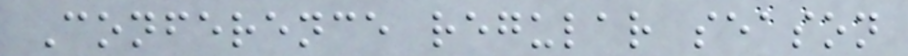Conference regular season
